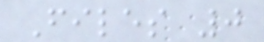Files 0
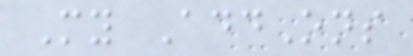My AddOns
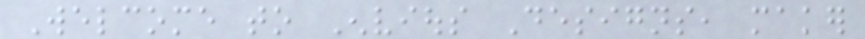Welcome to Envious Designs, maker
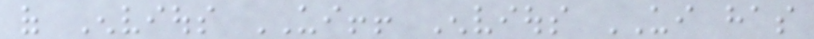of Envious UI!! Envious UI has
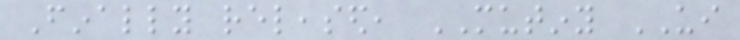Finally released, MUTINY UI
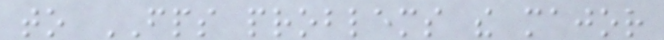to FPS problems the major
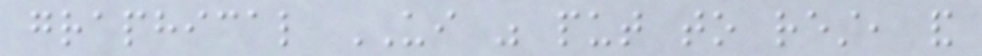graphical UI was put to rest, and
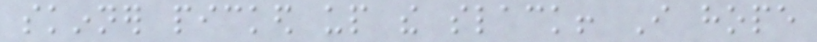skinner picked up the slack! I hope
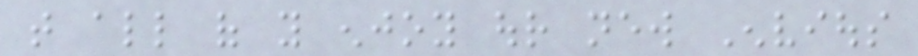that all of you enjoy our new Envious
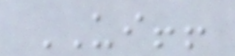UI!!
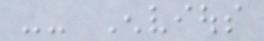-- Envious
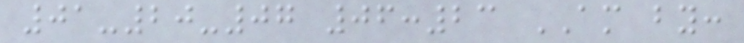01-20-07 06:23 AM by:
